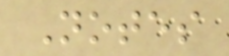Notes
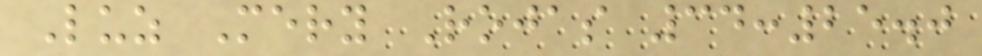Luz Mery Rojas 34:25.0
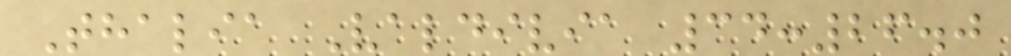Thalia Valdivia 34:26.0
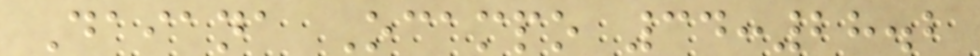Daiana Ocampo 34:28.2
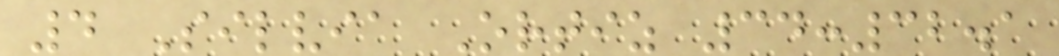4 Silvia Ortiz 34:32.1
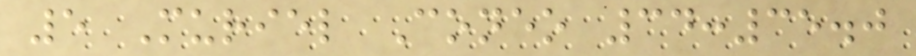5 Muriel Coneo 34:35.0
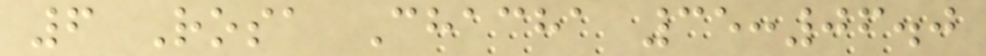6 Rosa Chacha 35:06.0
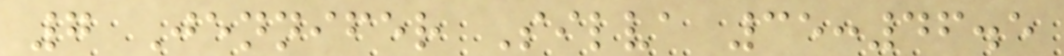7 Jennifer Silva 35:46.5
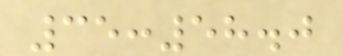35:58.0
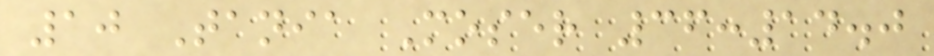10 Tania Moser 36:14.0
